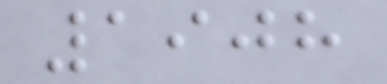1908
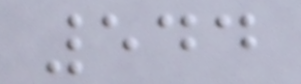544
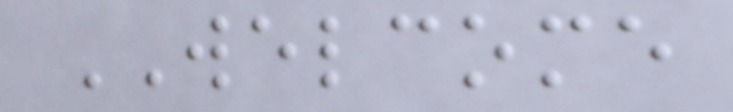WELCOME
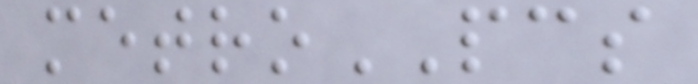metroPCS
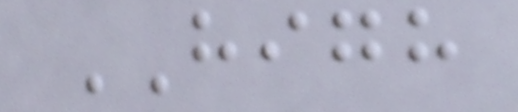HIGH
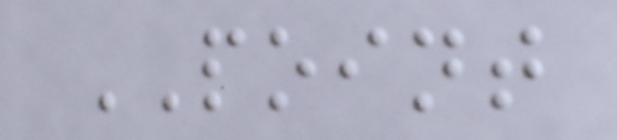POINT
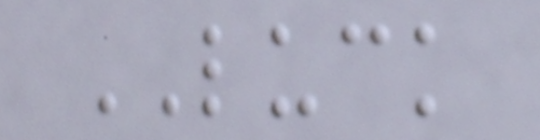LUCK
